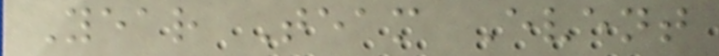Year Team Event
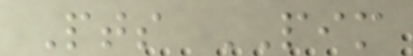Pts PIM
